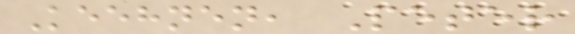Keehnen, Peter
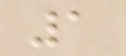1
